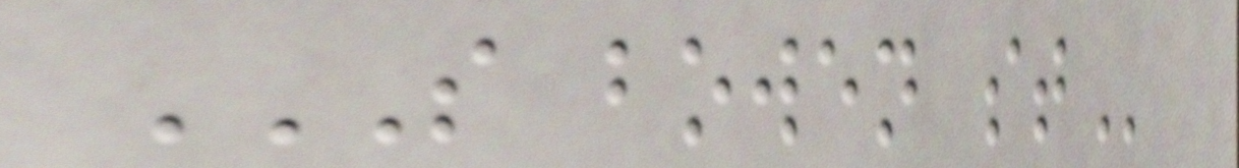S BOWEN ST
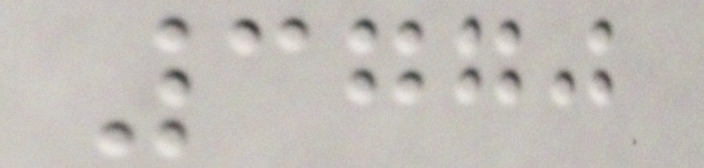3770
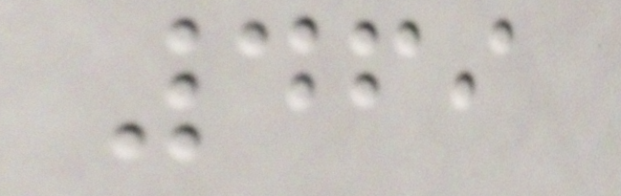469
